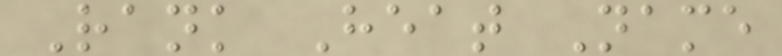Rank Heat Name
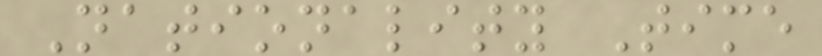Nationality Time
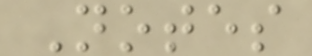Notes
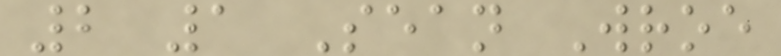2 1 Sean Wroe
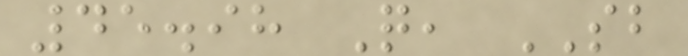45.98 Q, SB
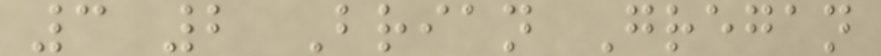3 2 Brian Gregan
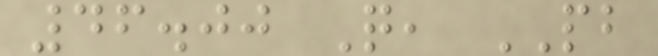46.00 Q, PB
